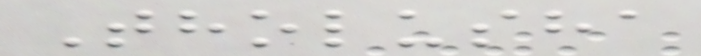Tholusha
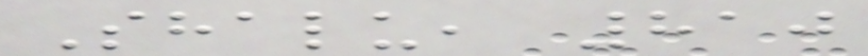Shalu, 810
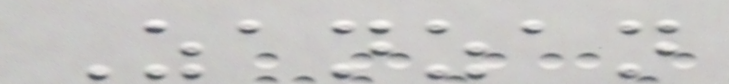Zanzan
